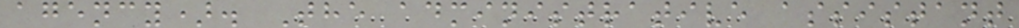agency). The administrative assistant
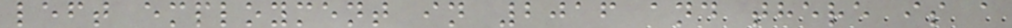left employment in 2016 and there is a
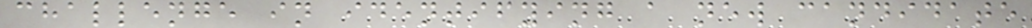challenge in identifying a new candidate
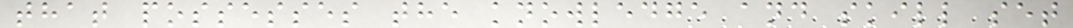that possesses the knowledge and skill set
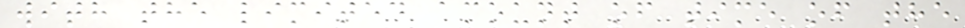with the limited amount of time of the
